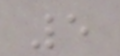5
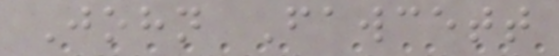John Fawcett
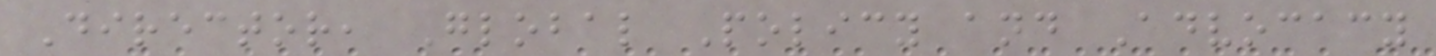Director, Global Policy and Advocacy
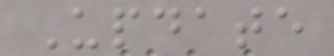Update
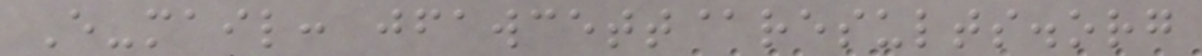E-mail: jfawcett@results.org
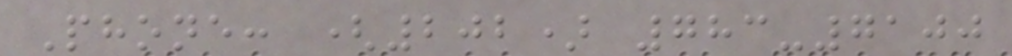Phone: (202) 783-7100
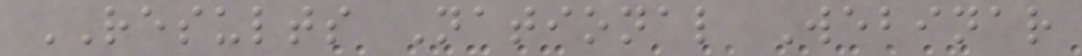RESULTS National Webinar
